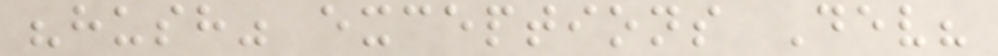"hush" exceptions Dev?
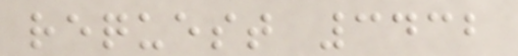request 3432
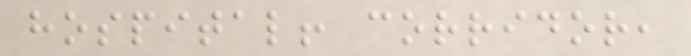hospital! corridor,
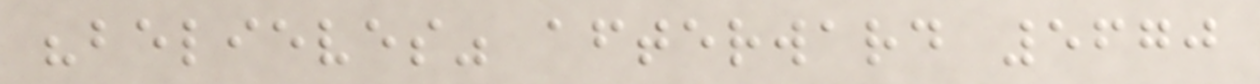"believes" afterward 5670
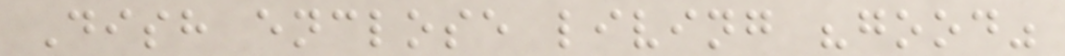Dish enclose living "good"
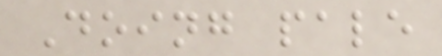Doing pale
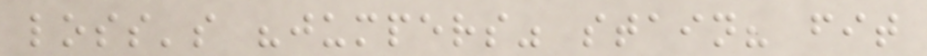loss's "jumpers" stain? fit
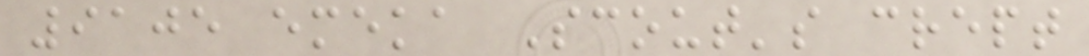9105 emeka Scout's crept
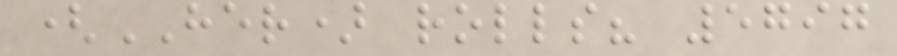(HER) rolls? 5797
